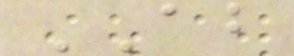AB
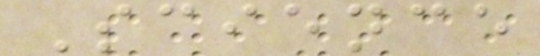Science
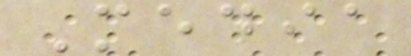Media
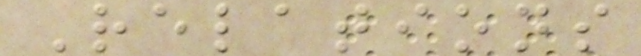Relations
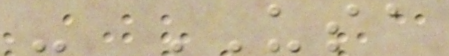- USA
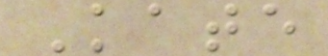Kate
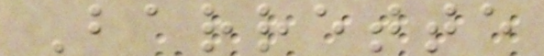Barrette
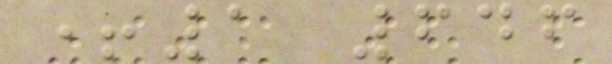+1 646
